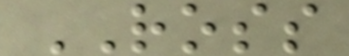ROSS
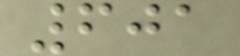601
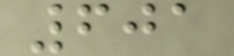601
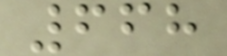668
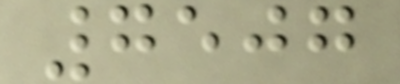7507
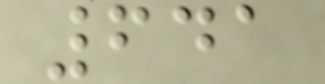641
